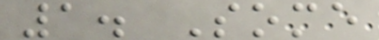1. Some
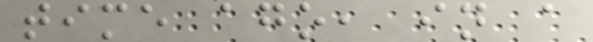time ago, in a
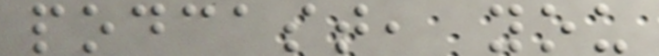podcast, you
